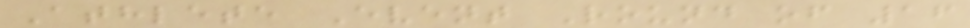Athlete Event Round of 16
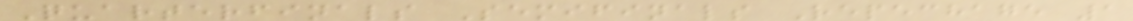Quarterfinals Semifinals Repechage 1
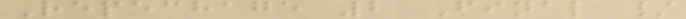Repechage 2 Final /
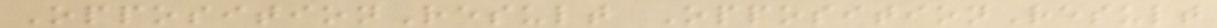OppositionResult OppositionResult
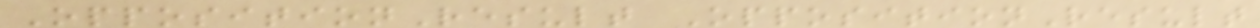OppositionResult OppositionResult
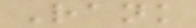Rank
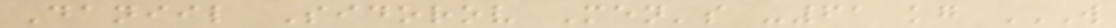Daniil Sidorov Men's -61 kg W
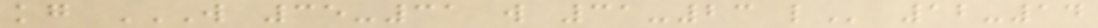kg W 35-31 W 31-23 L 12-14
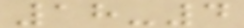18-4
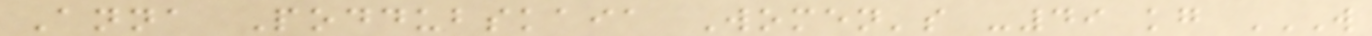Anna Poddubskaia Women's -49 kg W
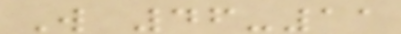W 46-11
